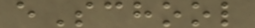eSchool
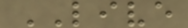LIVE
